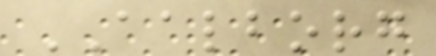AALBORG
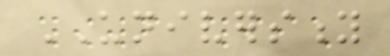UNIVERSITY
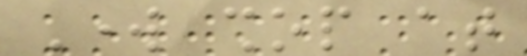Work shop at
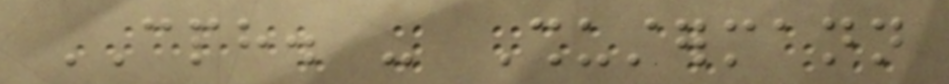CPH. - Shustermann
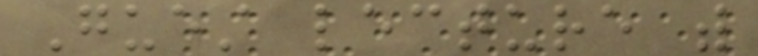Guest lecture with
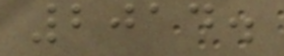2014.
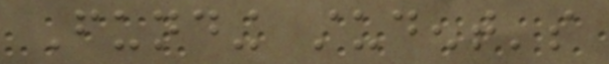Funding student's
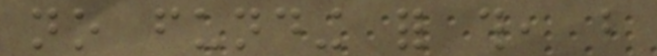no funding for this, but
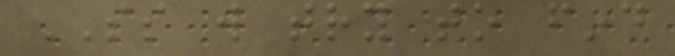SS will try to find
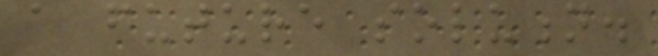a future solution.
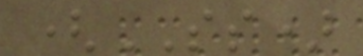(SS)
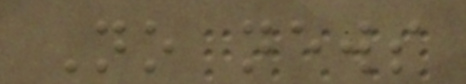No news
